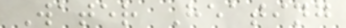Water Heating
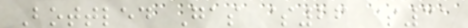Bottled Gas $26 $31
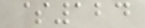$124
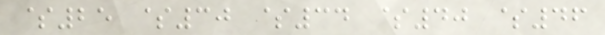$25 $30 $34 $40 $46
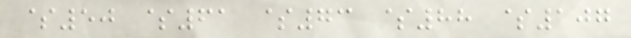$50 $61 $73 $88 $107
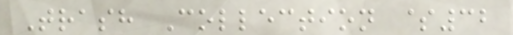Trash Collection $32
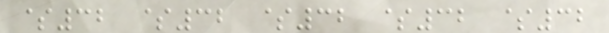$32 $32 $32 $32 $32
